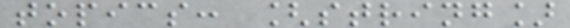topics: [string]
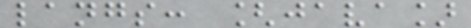langs: [java]
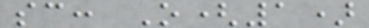sc: O(1)
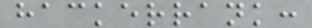hackerrank:
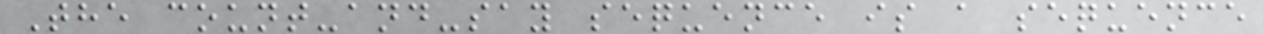The count-and-say sequence is a sequence
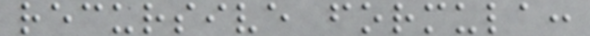recursive formula:
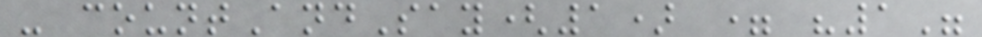- countAndSay(1) = "1"
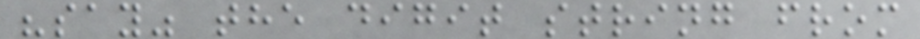"say" the digit string from
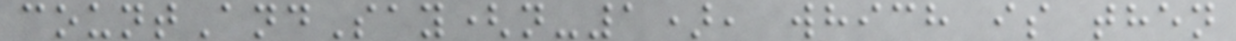countAndSay(n-1), which is then
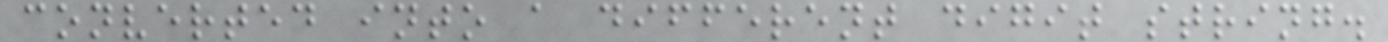converted into a different digit string.
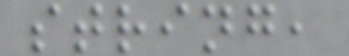string,
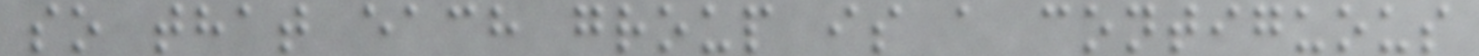so that each group is a contiguous
